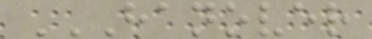HANOVER
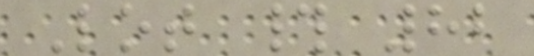Lot # 82
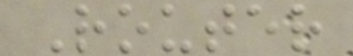Router
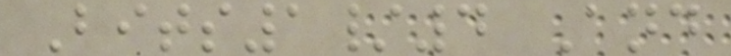Bits1/4 And
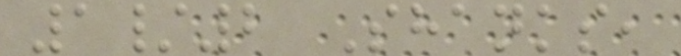1/2 Shanks,
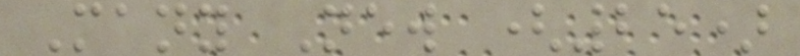Many New (25)
